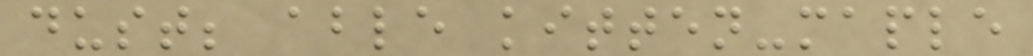dust; able kitten-maple
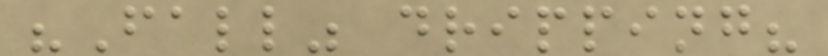"Fall" dripping?
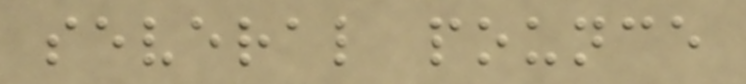several pounce
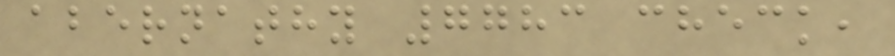abernathy 7783 check,
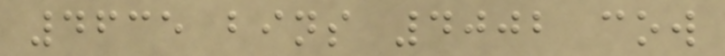4635 bins 4002 cow
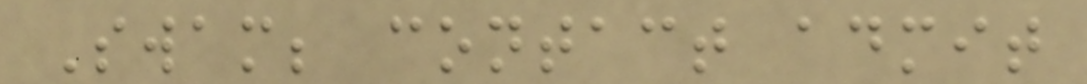Swam; contact admit
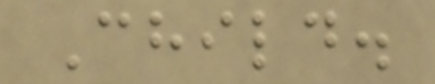Child.
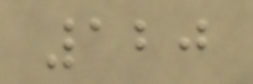120
